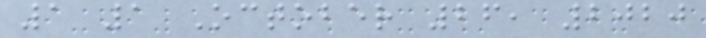1 1 October 26, 2020
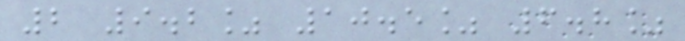2 9.2% 10.5% 6.8%
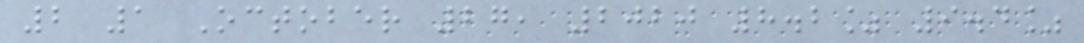2 1 October 27, 2020 8.2% 9.4%
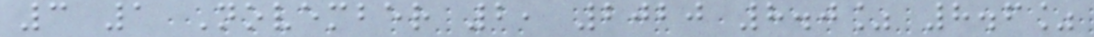3 1 November 2, 2020 8.0% 8.6%
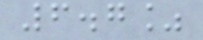6.7%
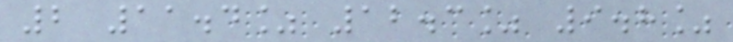2 11.4% 12.3% 9.8%
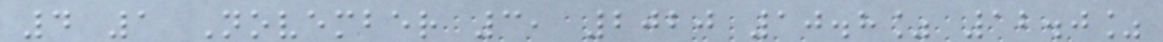4 1 November 3, 2020 10.8% 12.0%
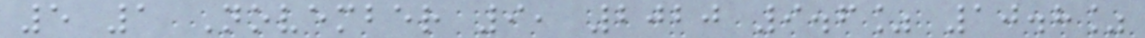5 1 November 9, 2020 9.6% 10.8%
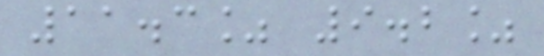11.3% 9.2%
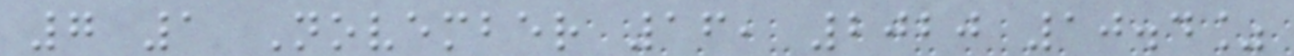7 1 November 16, 2020 10.4%
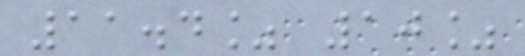11.4% 10%
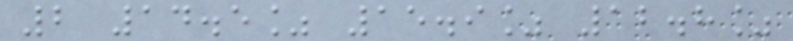2 14.5% 15.9% 12.8%
